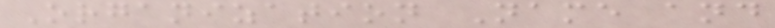Organization Name and
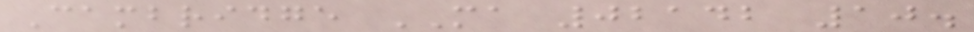Cambridge MA 02142 10.
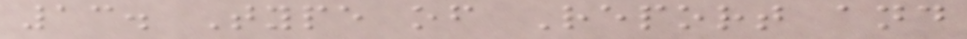13. Type of Report and
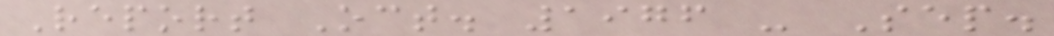Report Oct. 1976 - Sep.
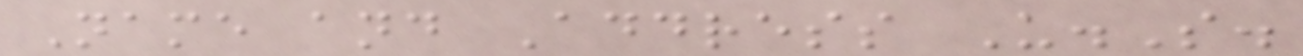Name and Address U.S.
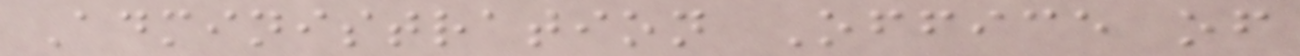Administration Office of
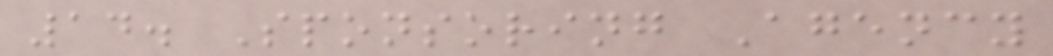14. Sponsoring Agency
